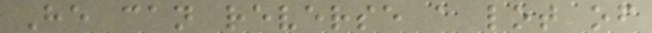He can reverse a lot of
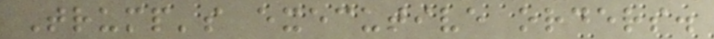Trump's executive orders.
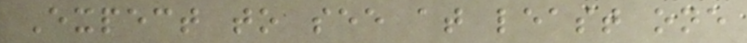Expect to see at least one
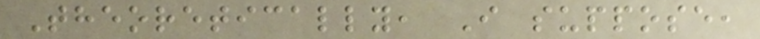Theoretically, I suppose,
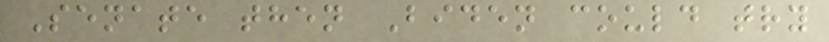Senate then Biden could try
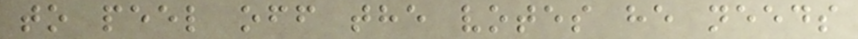to peel off the votes he needs
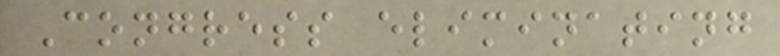Congress eliminating
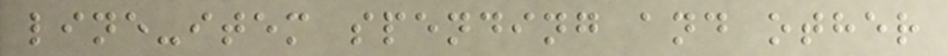line-item spending and other
